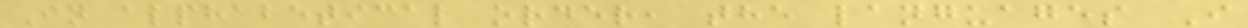In alphabetical order, the languages I
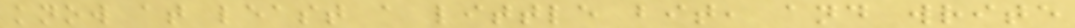know at least a little bit, and write
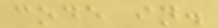code in.
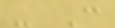- C
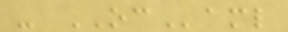- OCaml
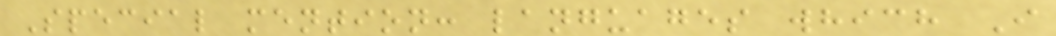Special mention: languages which I
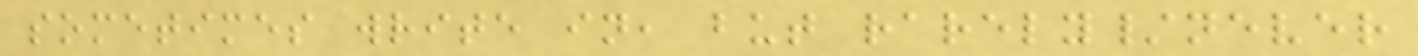sometimes write in, but rarely/never
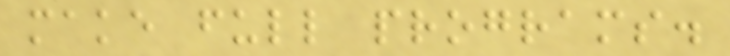make full programs.
